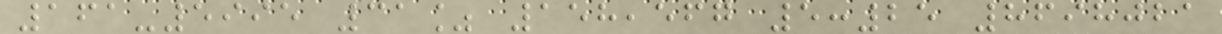161-5995 31% 158,567 5:25 8698021
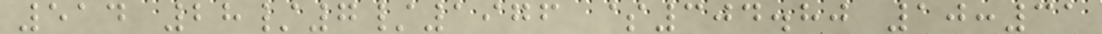514 28/7/1976 $304.80 10:31
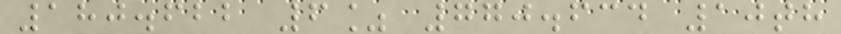180.622 6% 770.634 10th
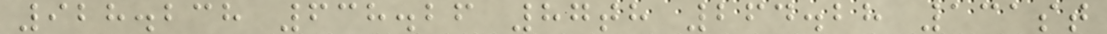928.238 638.26 87th 264.28 131st
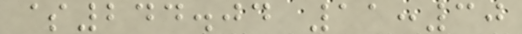$244.04 11:30
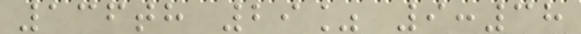136th 29% 9:38
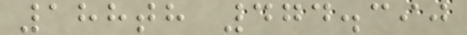188th 474.390
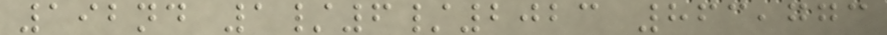192nd 1/6/2023 863,773
